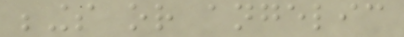beings or angelic
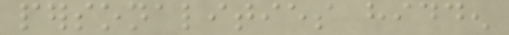personalities hidden
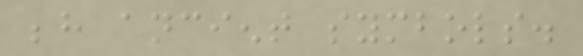behind ancient symbols.
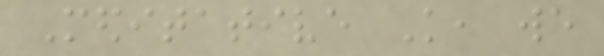Meditative Knowledge, we
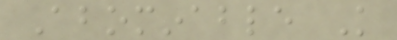Abominable Knowledge
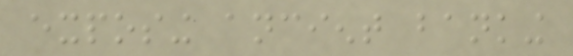exposing ancient banking
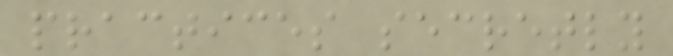practices secretly
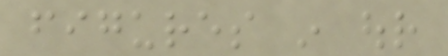figures in our
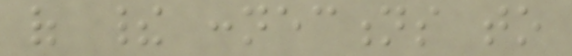of their connections to
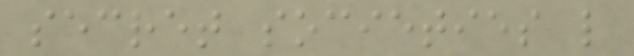secret societies like
